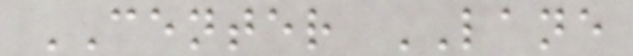CENTER LANE
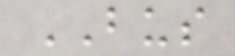BUS
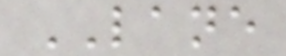LANE
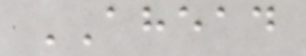AHEAD
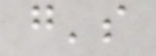g's
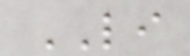LI
